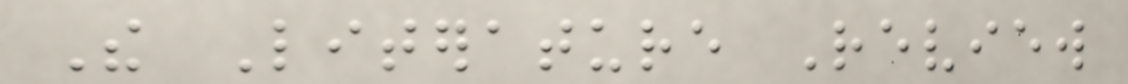The Literature Review
